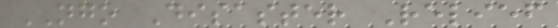NGO Disaster Relief
